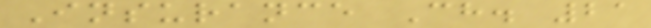Insurance Ch. 21
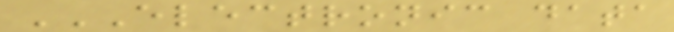ELECTRONIC DATA
